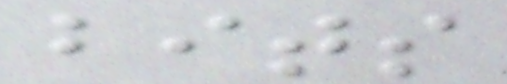bits
